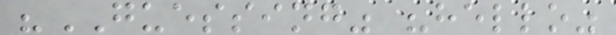"GUESSING" "hello"
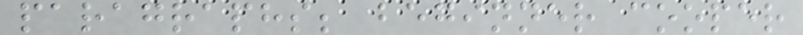paragraphs; beginner cooper
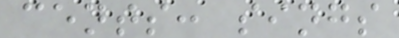cents: sings
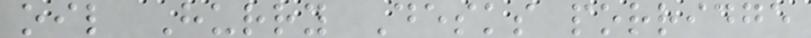oil Hurry Desks porridge
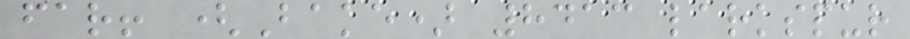far! (Bake) 8413 larkspur
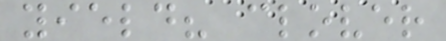yield? clover
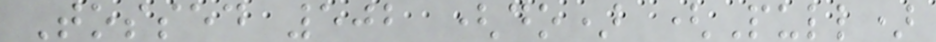Tossed 502 (do) (Pull)
